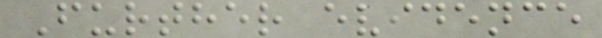Further evidence
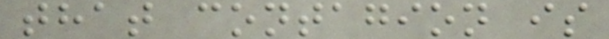that contagion is
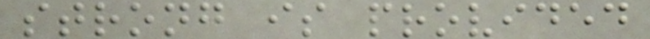strong is provided
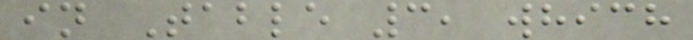in Table 3, which
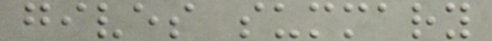gives summary
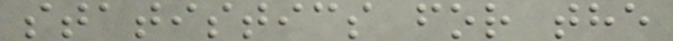statistics for the
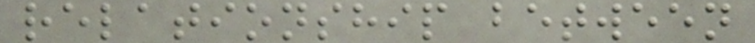relationship between
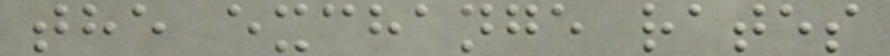the exchange rates
